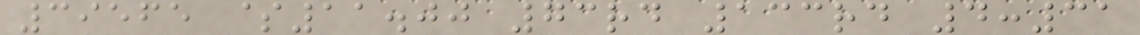39565 $11.00 73rd 133rd 4:31
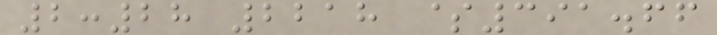2:28 2218 $391.66
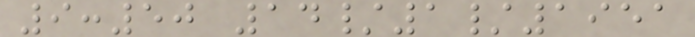9:50 14/1/1951
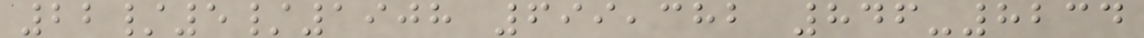22/5/1908 699,382 846-8234
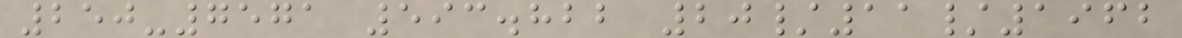250-7571 593.822 20/11/1962
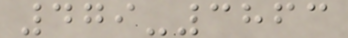479-3863
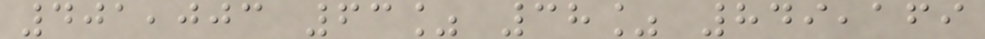401,003 63% 38% 849,169
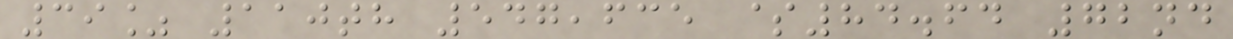39% 110th 547,635 $84.64 72nd
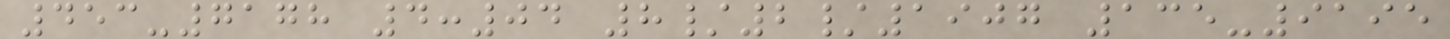453-7178 4:04 8/2/1907 135-9195
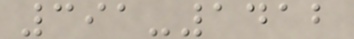391-1412
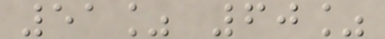51% 60%
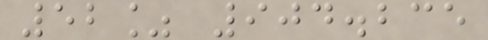52% 904.235
